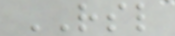RSL
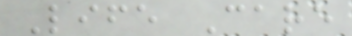Life Care
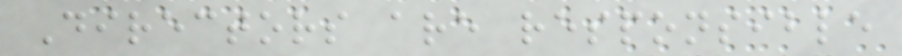Directors are responsible
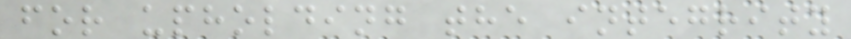for upholding the integrity
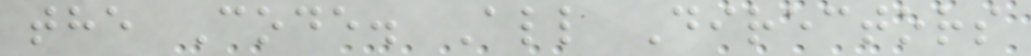the Code. All Directors
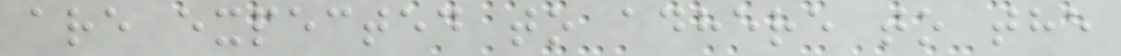are expected to adhere to the
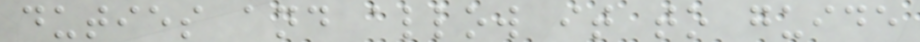duties and allow it to guide
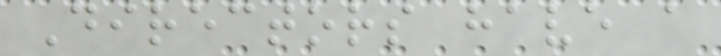Directors have a
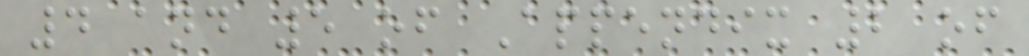4 and 5 of Appendix 2 of
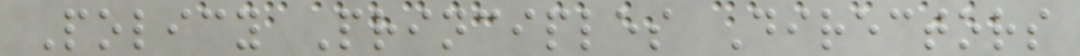Policy Principles Directors
